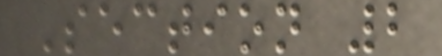Section 2
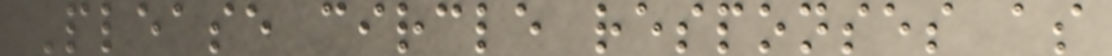Please circle responses as
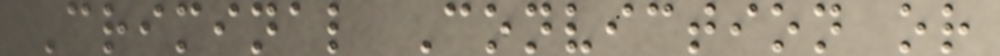Criminal Conviction or
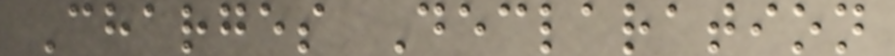Charges Declaration
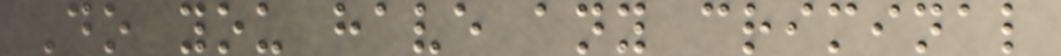Do you have any criminal
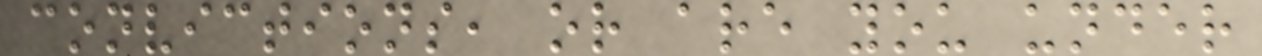convictions, or are you under
